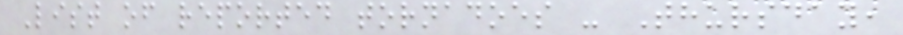List of reported tornadoes - Thursday,
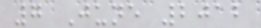7 June 2012
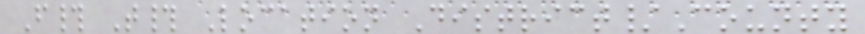F# T# Location District/County
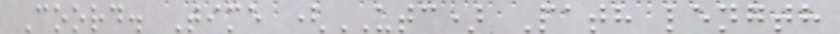Coord. Time (UTC) Path length
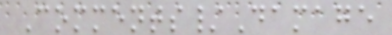Comments/Damage
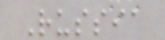Russia
